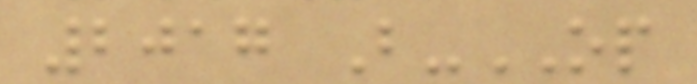2017 B-OP
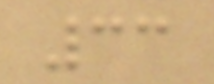33
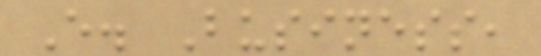E. Business,
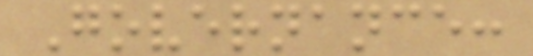Governance:
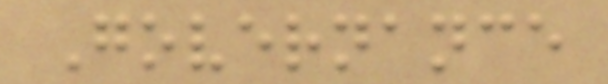Governance
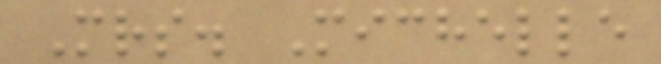Mrs. Michelle
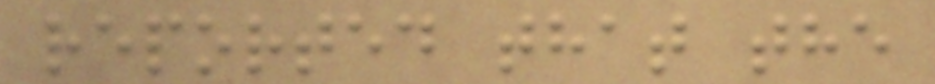reported that the
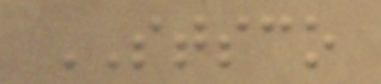STSCO
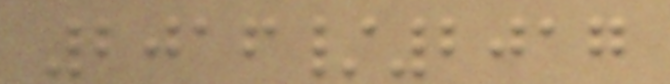2016/2017
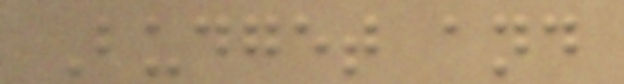Budget and
